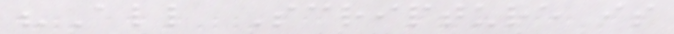"All Scripture is
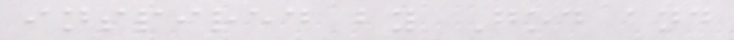inspired by God and
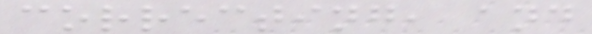correcting, and
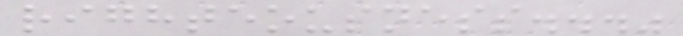righteousness..."
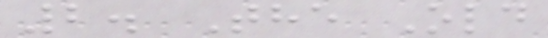2. The Old
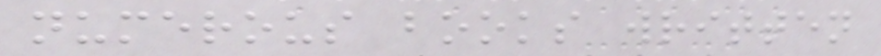numerous books written
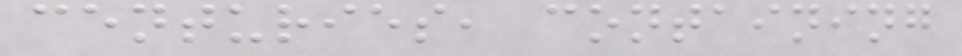centuries, containing
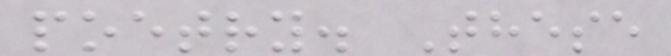poetry. These
